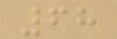68
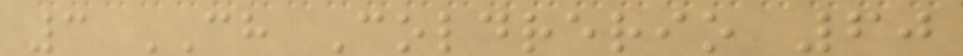3 CH Coldrerio 60
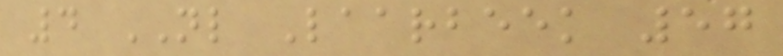4 NL Laarbeek 57
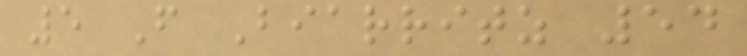5 F Biarritz 54
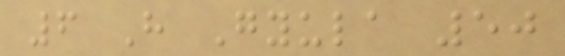6 H Gyula 50
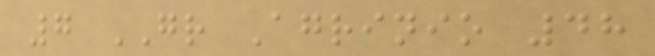7 GR Agrinio 48
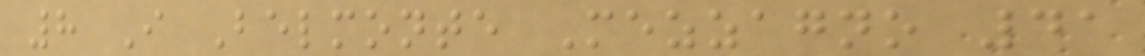8 I Belmonte Mezzagno 41
